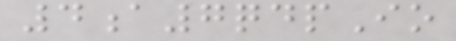4a7qdpIo
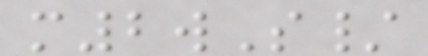m2wS/
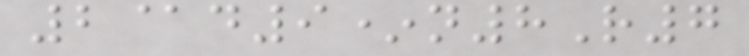2@d9*n8R7
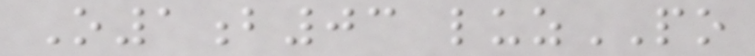O1b03 luzPO
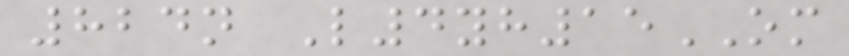824n L4yh15OM
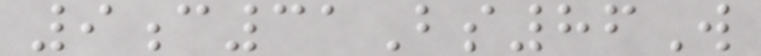9c31Bs86W
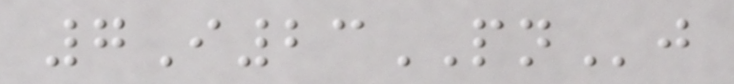7I23PNj
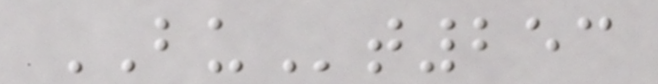BUt253
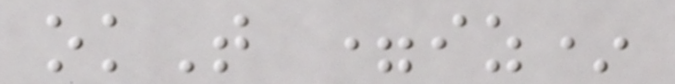okT =iz*
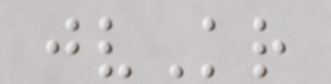jvKr
